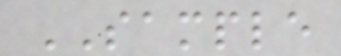SAMPLE
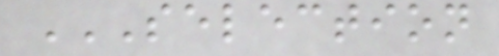SELECTION
